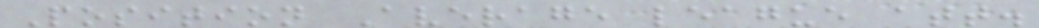Position Average league att.
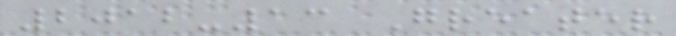2012-13 Greater
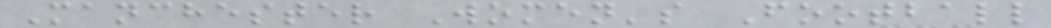Manchester Women's Football
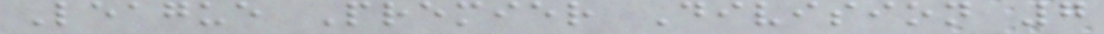League Premier Division 7
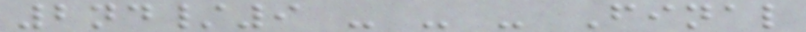2nd/9 - - - Final
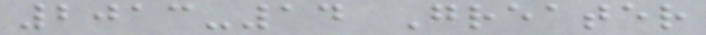2013-14 Greater
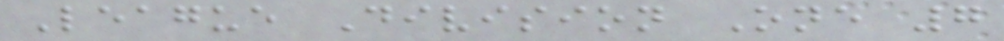League Division One 7
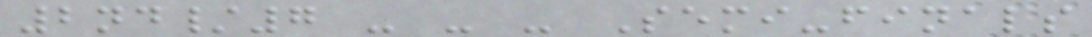2nd/7 - - - Semi-finals
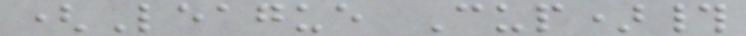(League Cup)#
